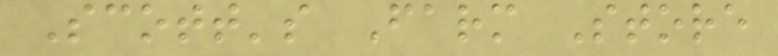Scott's Farm Store
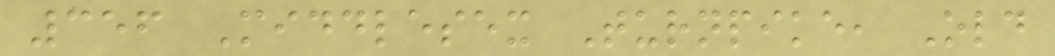356 Middlesex Turnpike, Old
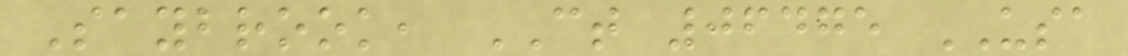Saybrook, CT 06475 USA
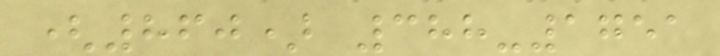(860) 388-1751
